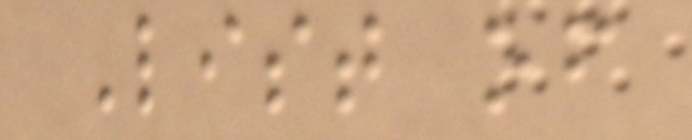List of
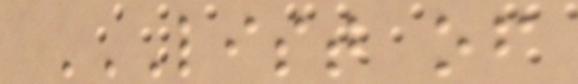LIST OF
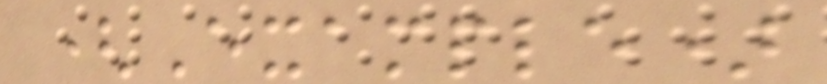(Example)
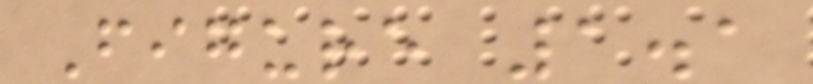Figure 1.1
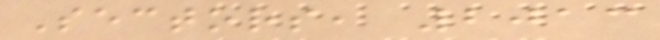Sectors, 2013
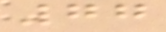77
